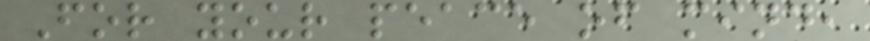For your peace of mind,
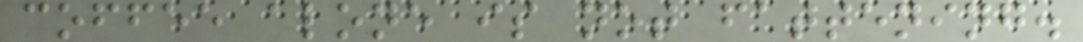coffee alone is not fattening.
